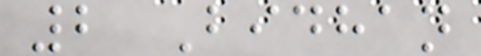2 Bidhan
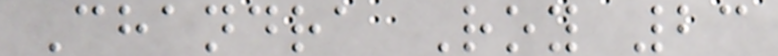Chandra Roy 23
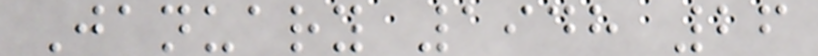January 1948 26
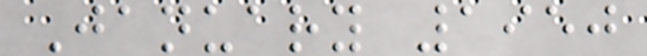January 1950
